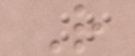R
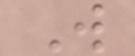W
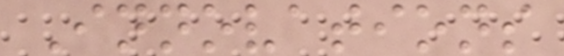Innovations
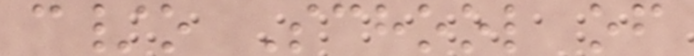c/o School of
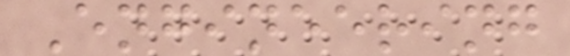Engineering
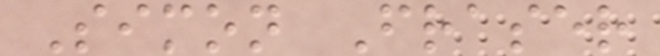Simon Fraser
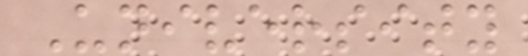University
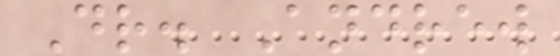Dr. Andrew
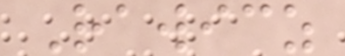Rawicz
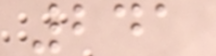241
